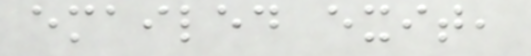emailed exit,
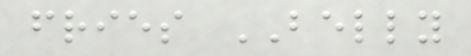fries BELLY
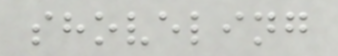shoveling
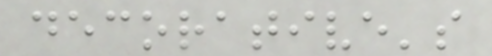decorative's
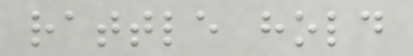rattle hold
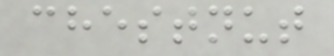chestnut
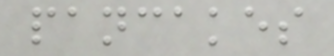pancakes
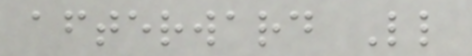afterward Ll
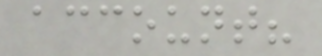account?
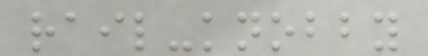rail-knobby
